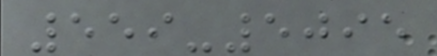559-5095
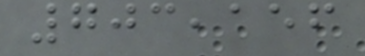703,156
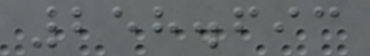258.693
